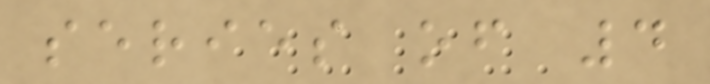series of 4
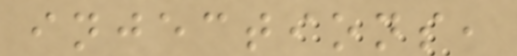injections,
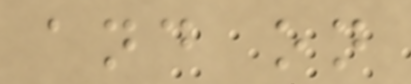and on
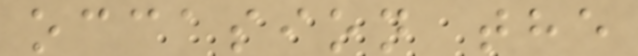occasion the
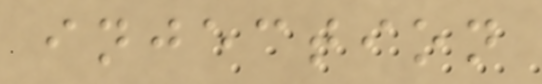injection
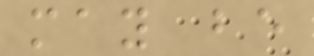may be
